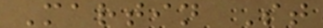Martin St
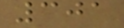301
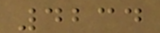4234
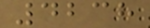4238
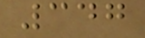347
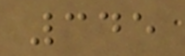345
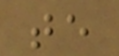te
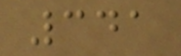341
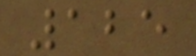125
